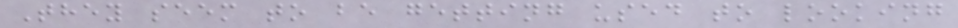They seem to be getting used to looking
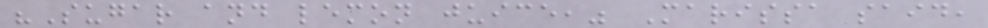"Sugar and lemon juice," Marissa said,
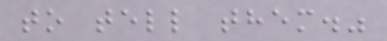to tell them."
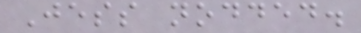Jess nodded.
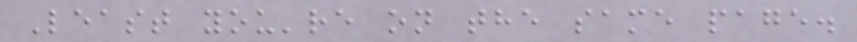Least you're on the same page.
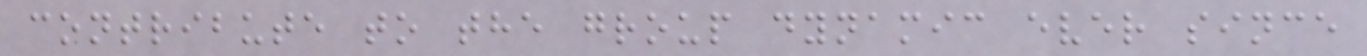contribute to the group dynamic ever since
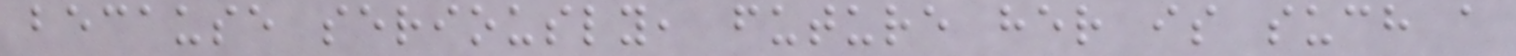because seriously, future her is such a
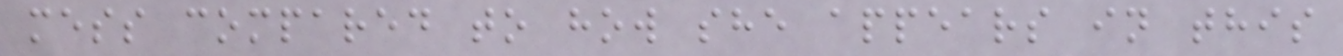mess compared to how she appears in this
